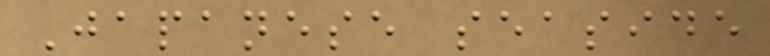Japanese seaside
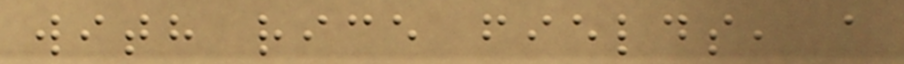with rice fields, a
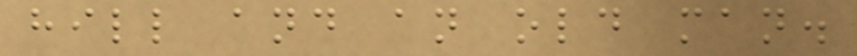hill and an old man.
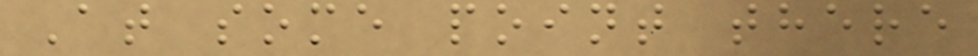At some point there
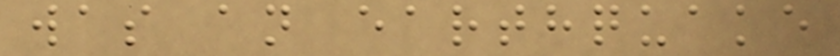was an earthquake
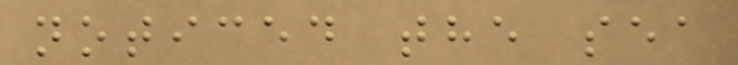noticed the sea
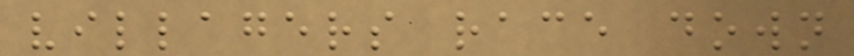villagers race down
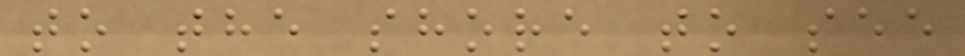to the shore to see
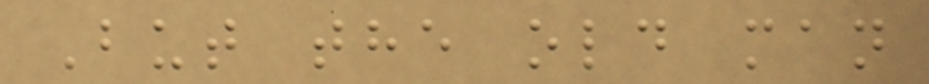But the old man
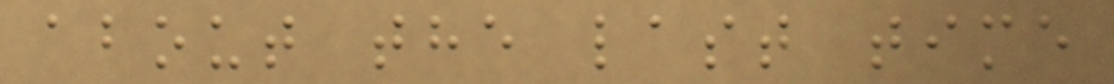about the last time
